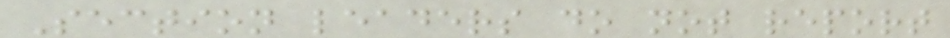Section leaders do not report
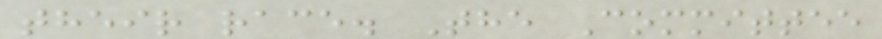their race. The Committee
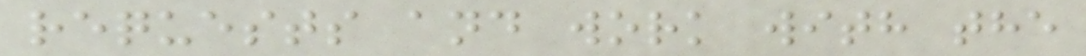requests and work with the
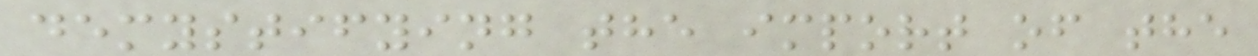demystifying the import of the
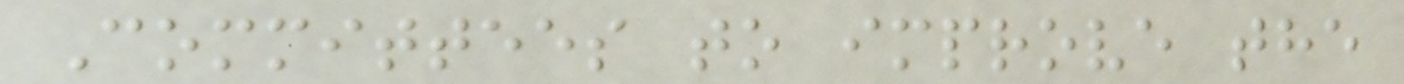Committees to improve the
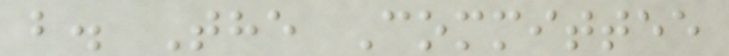b. The Committee
